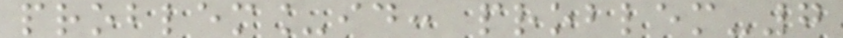problem_id: problem-7
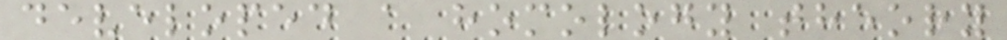developed a homology theory
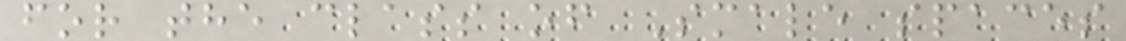for the class of Smale spaces
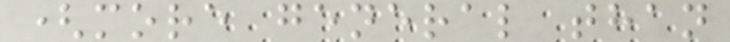(more general than
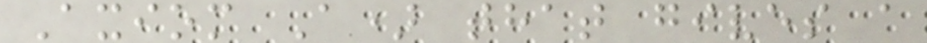Axiom A) that gives a
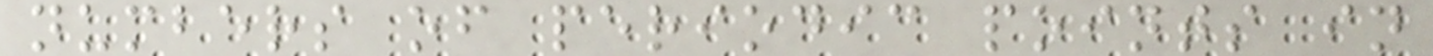numbers of periodic points in
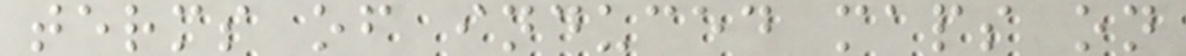terms of induced maps on
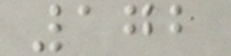172
